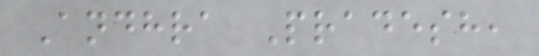Andhra Pradesh,
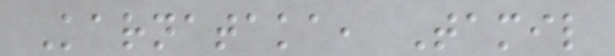Karnataka, Tamil
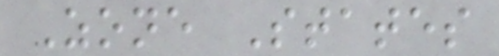Zone States
